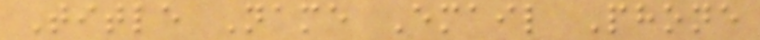Title Name Email Phone
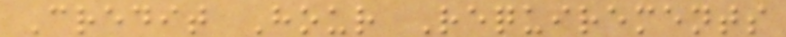Credit Hour Requirements
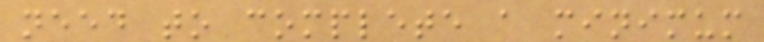need to complete a minimum
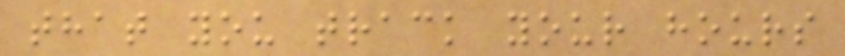that you track your hours
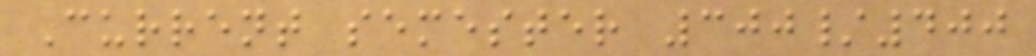Current semester 300/400
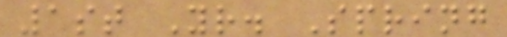1st Yr. Spring
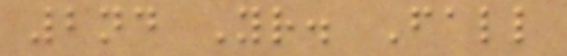2nd Yr. Fall
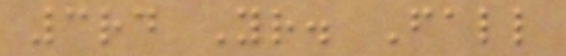3rd Yr. Fall
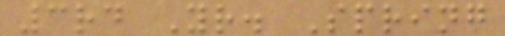3rd Yr. Spring
